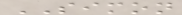SIMON
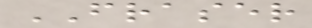FRASER
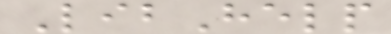LibHelp
